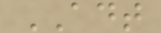ADT
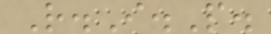R.I.P.
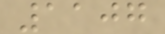1107
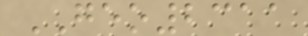GEO2311
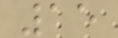15
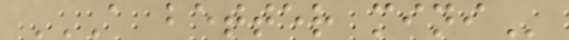A BETTER MINI
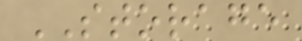STORAGE
